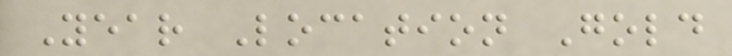Year Location Gold
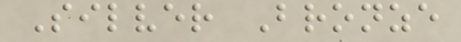Silver Bronze
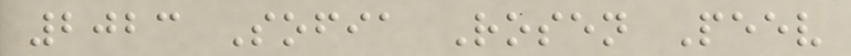2023 Sofia Rosen Peev
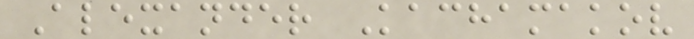Alexander Kachamakov
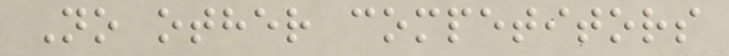No other competitors
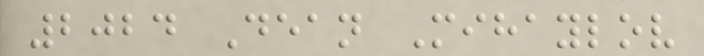2024 Dean Mihaylov
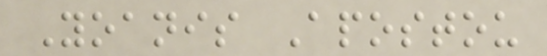Yoanis Apostou
